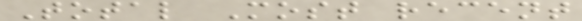Total Most recent
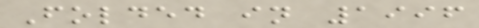Folded in 1996
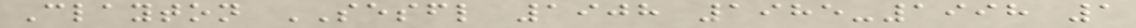Clayton SESFL 1908 1985-1998 1
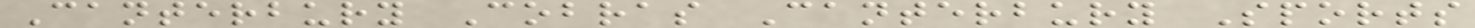Canterbury Cobras Canterbury Sports
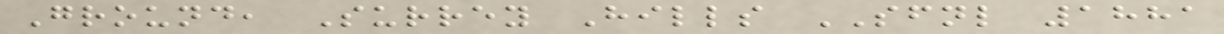Ground, Surrey Hills SFNL 1881
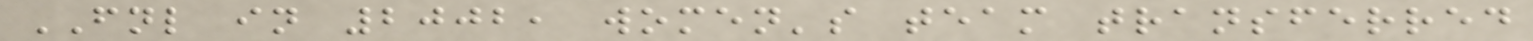FNL in 2002, women's team transferred
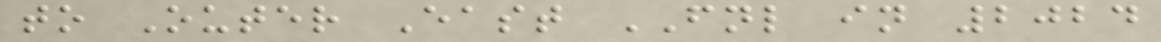to Outer East FNL in 2024
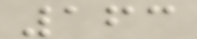163
